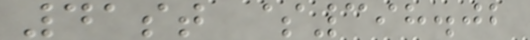41st $398.02
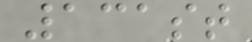131st
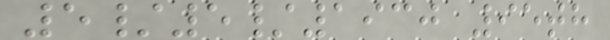5/5/1930 95th
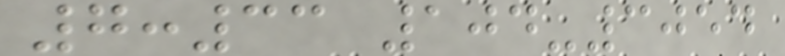7:33 104-3054
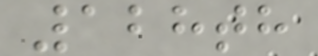128th
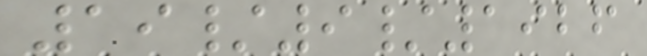19/9/1926
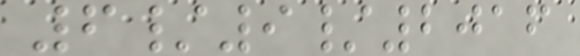6/9/2016
